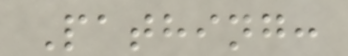Pathing:
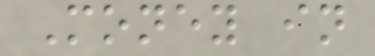Money in
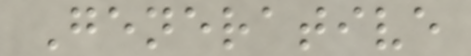Generative
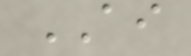AI
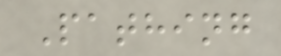Pathing
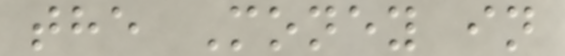the Money in
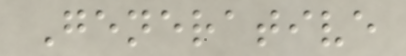Generative
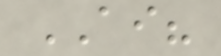AI?
